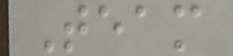Team
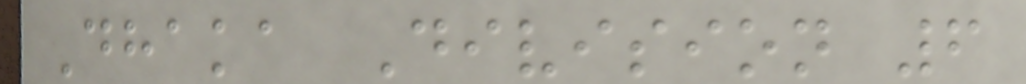Dhaka Division 6
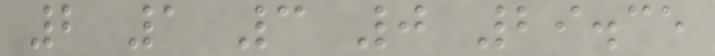2 1 3 0 29.35
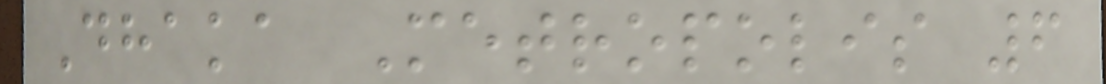Dhaka Metropolis 6
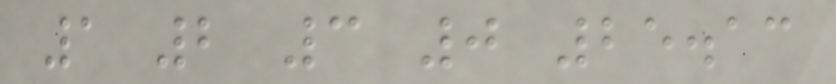1 2 3 0 25.13
